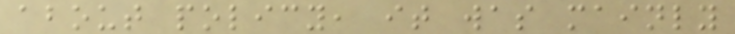about policy, it was mainly
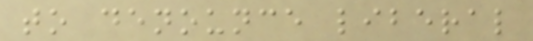to denounce liberal
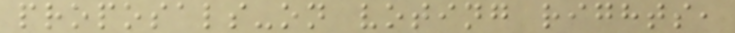proposals-on voting rights,
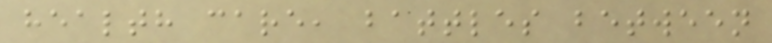health care, battles between
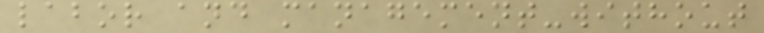labor and management-without
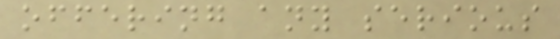offering any serious
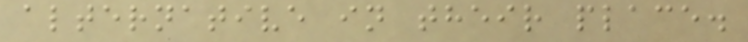alternative in their place.
